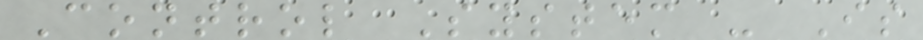Control System - Is
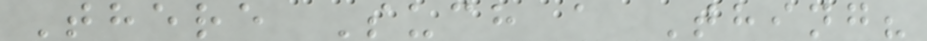There Such a Thing?
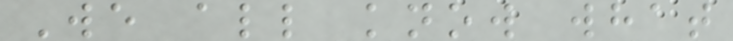We all know what
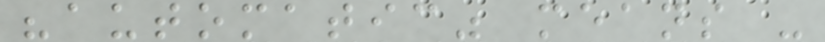"automatic" means -
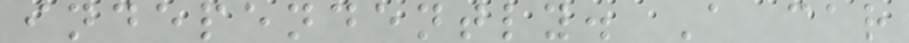independently. A car
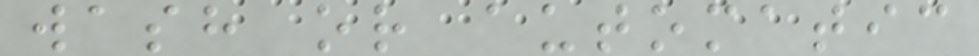wash or automatic
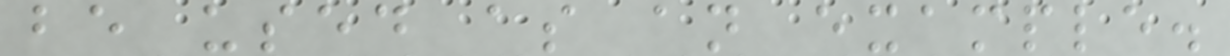be used as an example.
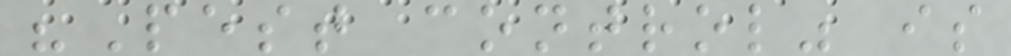"Pest control" is
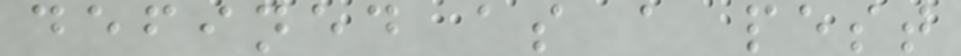defined as a pest
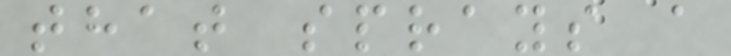that sprays a
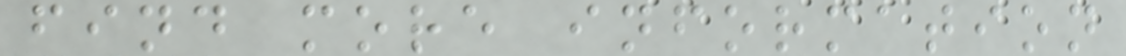find more information
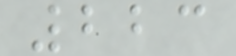223
